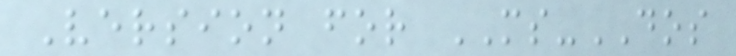Version for MS-DOS
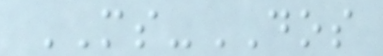MS-DOS
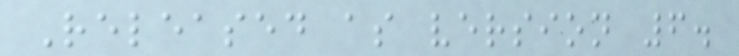Released as version 6.
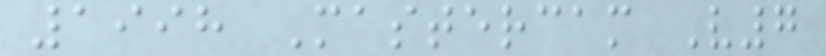1998 Mastercam V7
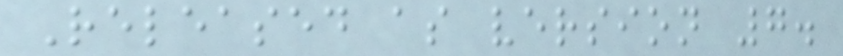Released as version 7.
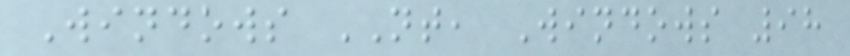Windows NT, Windows 98
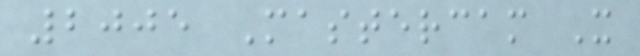2005 Mastercam X
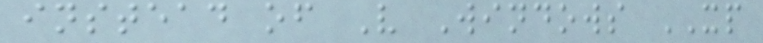instead of V Windows XP
